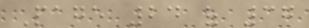Page 24 of 37
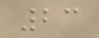23
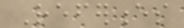References
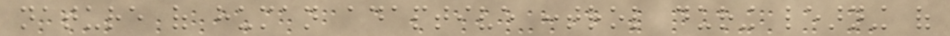nature of human adaptive control during learning of
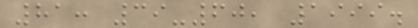81: 39-60, 1999.
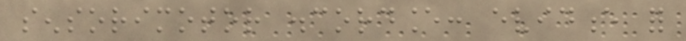sensorimotor discordance: evidence for
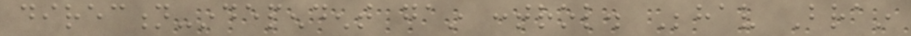direction-independent gain control. Behav Brain
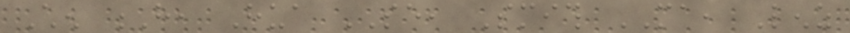Chen H, Hua SE, Smith MA, Lenz
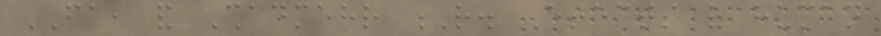FA, and Shadmehr R. Effects of human
